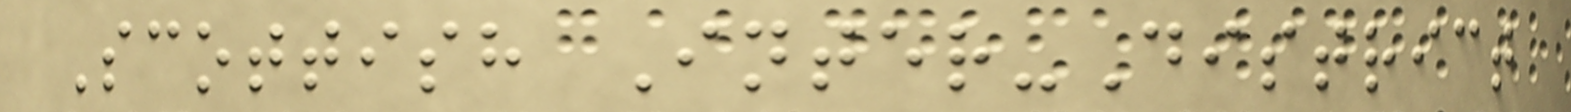Scottish Inter-District
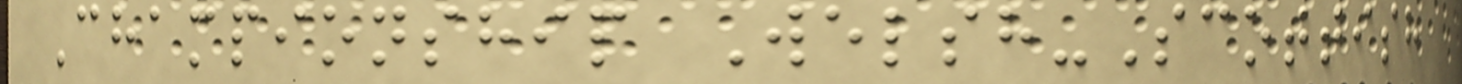Championship Welsh-Scottish
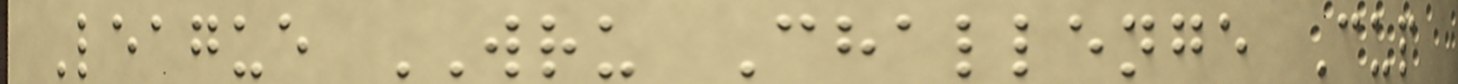League WRU Challenge Cup
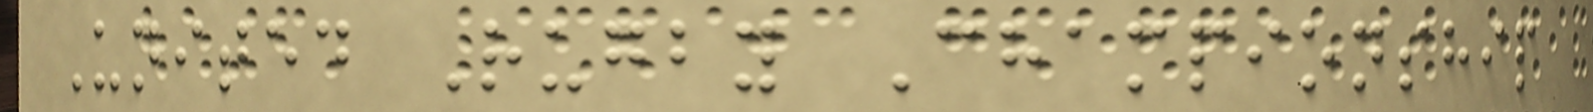United Rugby Championship
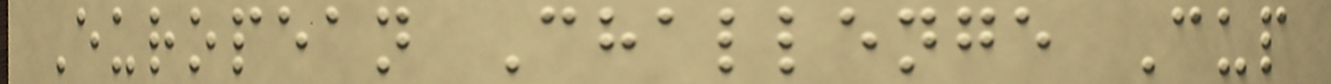European Challenge Cup
